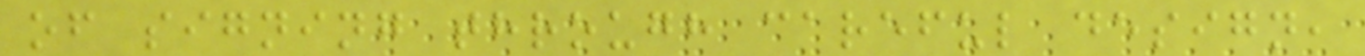of signing through careful design,
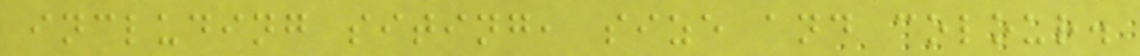including siting, size and colour.
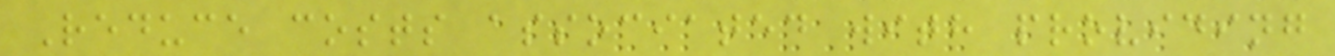Reduce costs associated with providing
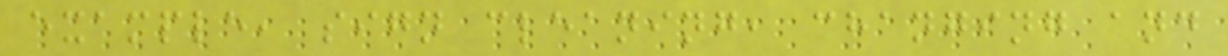example, sign cleaning, changing and
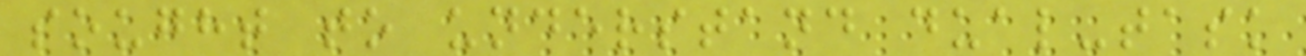sought to understand dual-task
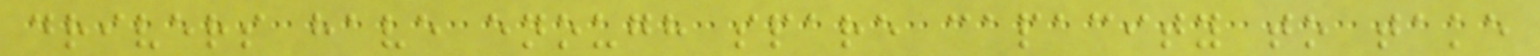drivers have enough spare capacity to take
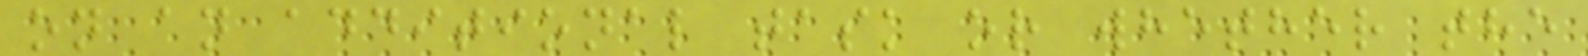on an additional task or whether the
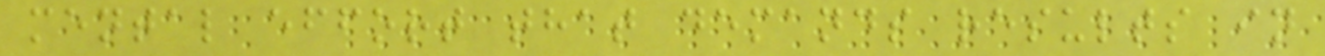mental effort that demands results in
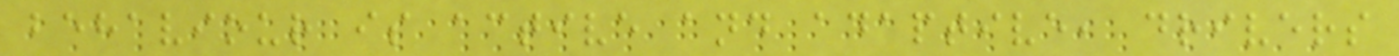behaviour is active and adaptive, drivers
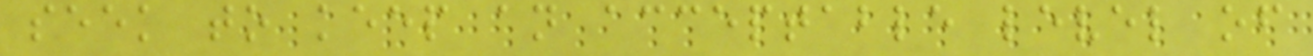seek to keep an acceptable level of
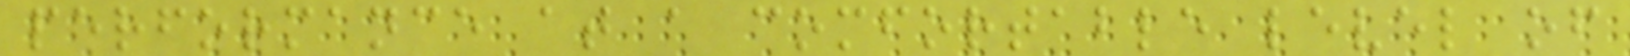performance at a comfortable level of
